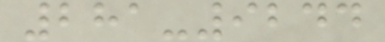281-9244
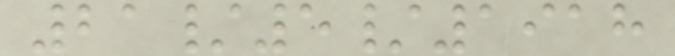21/5/1918
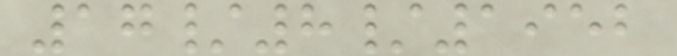17/8/1952
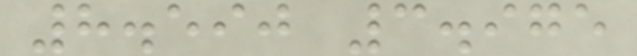8.590 3.975
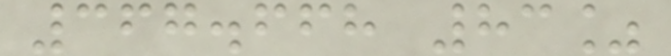367.668 83%
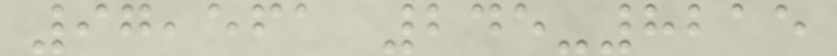97,561 245-8215
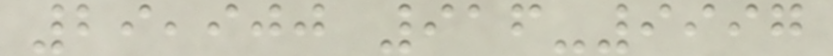29,900 916-9997
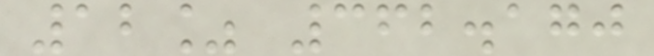12% 362.170
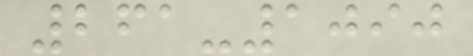261-1090
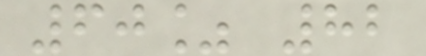60% 82
